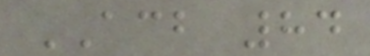ACB 84
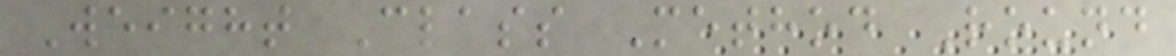Weight Class Method Round
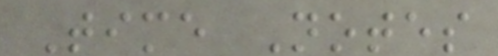Time Notes
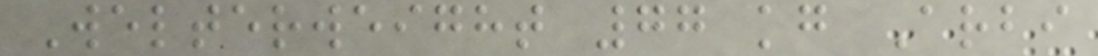Welterweight 77 kg Arbi
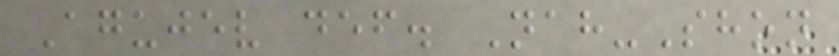Agujev def. Nah-Shon
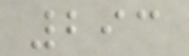293
